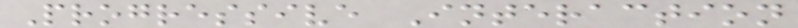Progressive Interaction
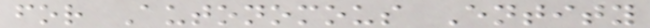for Autonomous Entity
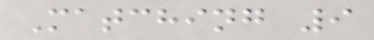Matching 9
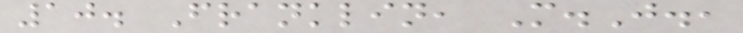10. Franklin, M.J.,
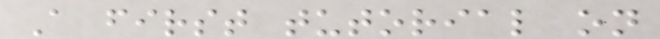A first tutorial on
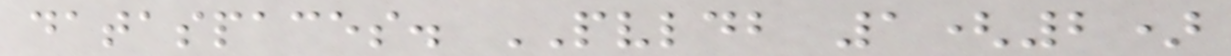dataspaces. PVLDB 1(2)
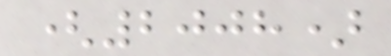(2008)
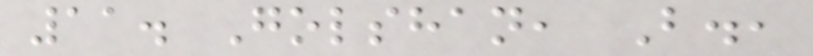11. Golshan, B.,
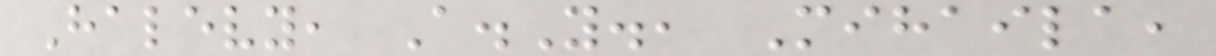Halevy, A.Y., Mihaila,
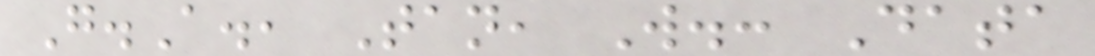G.A., Tan, W.: Data
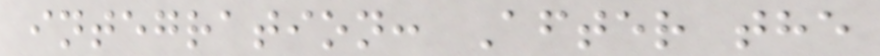integration: After the
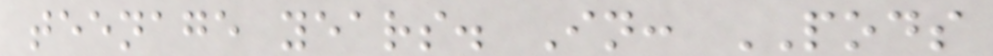teenage years. In: PODS
